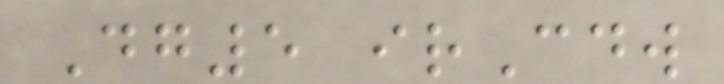Dg5 irCdw
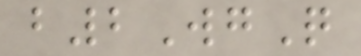b2WgQ
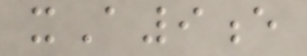xA9e
